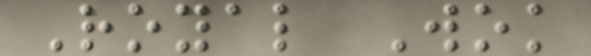Royal Wok
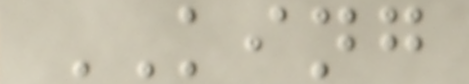KING
